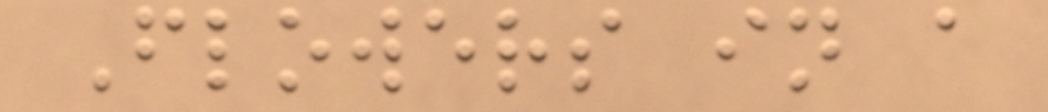Flowers in a
